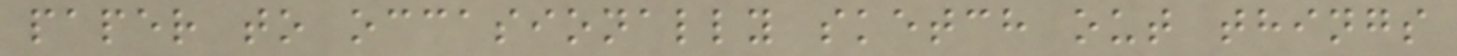paper to occasionally sketch out things
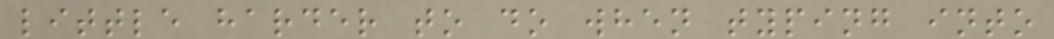little harder to do when typing into
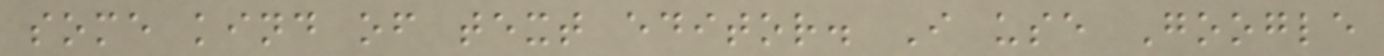some kind of text editor. I use Google
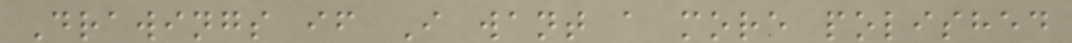Drawings if I want a more polished
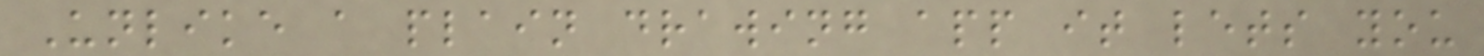Unlike a plain drawing app it lets you
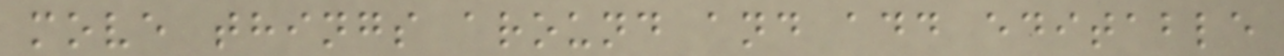move things around and add editable
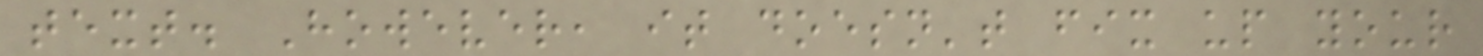text. However, it doesn't fix up your
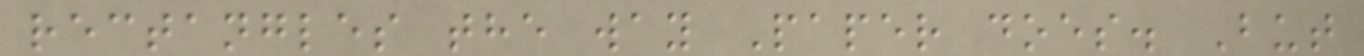rectangles the way Paper does. But
